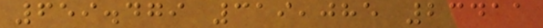659.479 319,085 23411
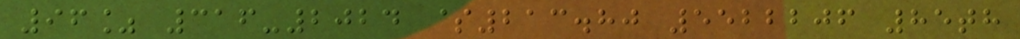96% 316-2024 $213.80 5522206 85th
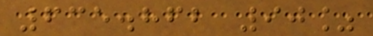635.862 90%
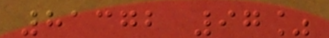81372 97%
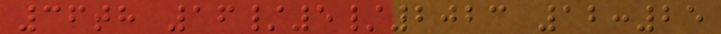36th 16/5/2023 12:25
